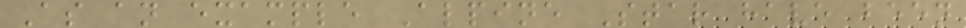As an example Alpine Star have been
